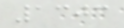1303
